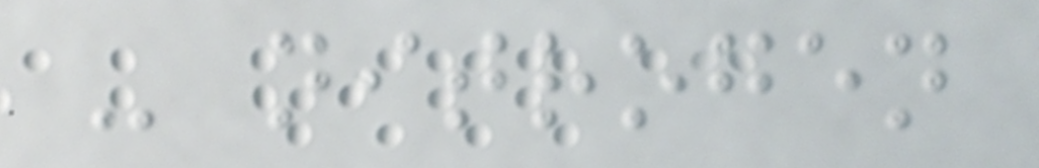- nitrogen
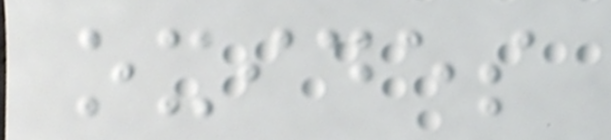oxides
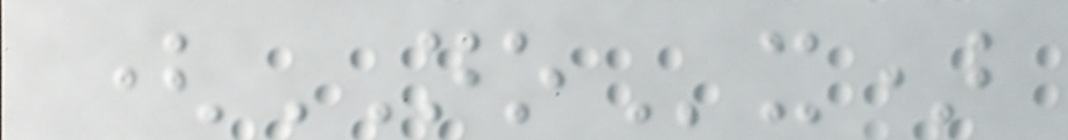(NOx)
